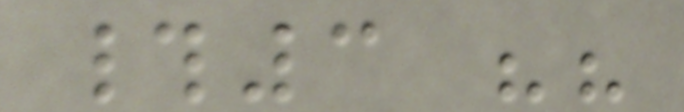#3 ""
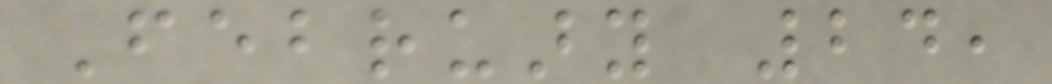February 24,
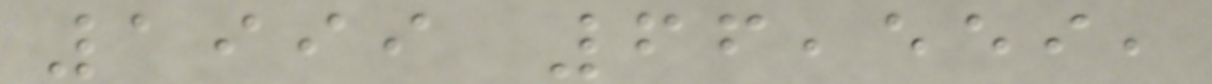1999 66,559,
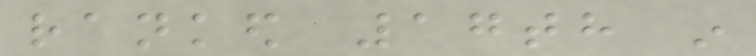ranked 17th in
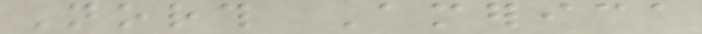North America
